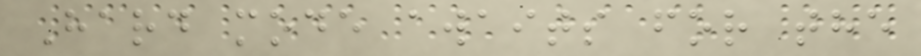Hard mode awaits for the
